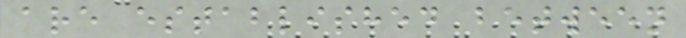are established between
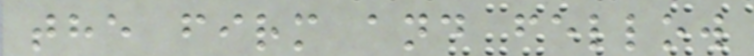the firm and fellow
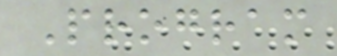Program
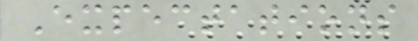Expectations
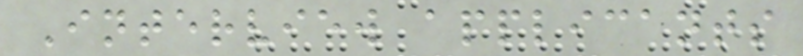Interview applicants
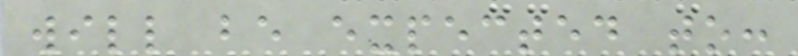will be expected to:
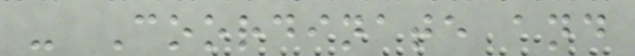- Coordinate and
